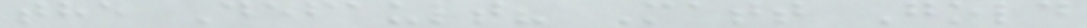the Default? Matt Gold
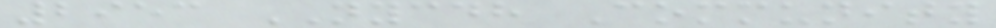2953 NYCDH Community
